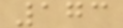173
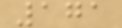171
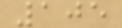105
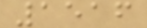1516
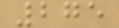275
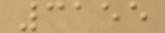3155
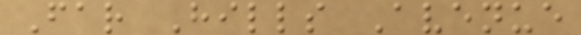Far Hills Avenue
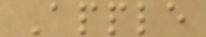Apple
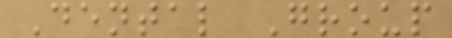Dental Group
